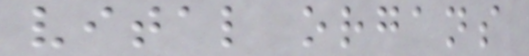vital organs
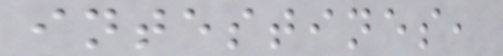intestines,
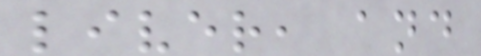liver, and
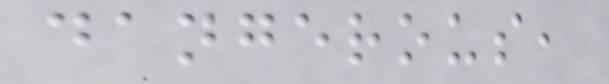dangerous,
